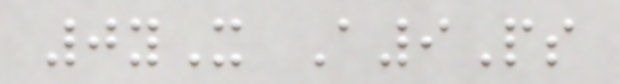0yX A9Ps
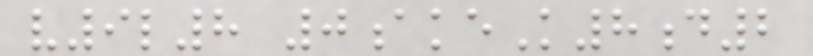v9l8 0akeK8d2
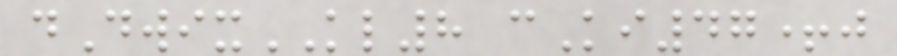dDwixKL8 cKi47+j
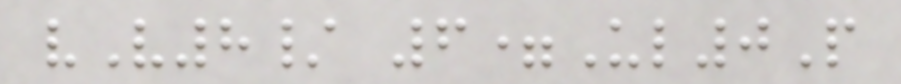vV8/ 6=Ul0P
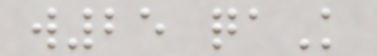w25 qaK
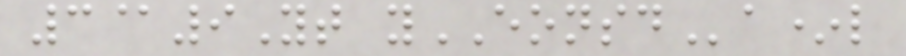3@9Yt yEONSDa*l
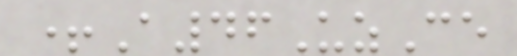+A46UzCe
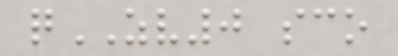qZV0 sco
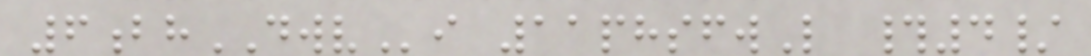6bhDWVi 11phsfwL #4/
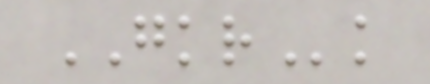GKRk
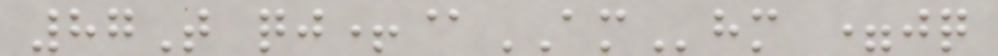87T qj+@AMhm =jq
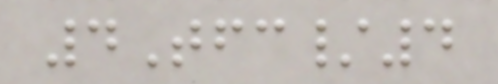4Tfc/4
